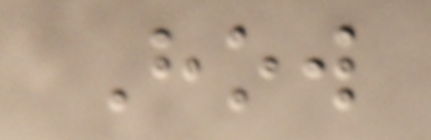How
